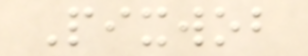Pixwob
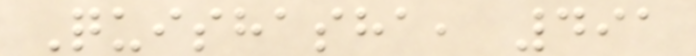Quishasha, 491
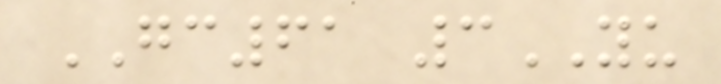GC61 3YU
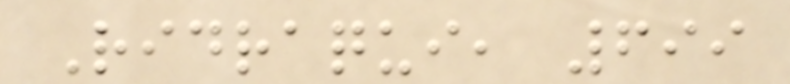Ridraqui, 699
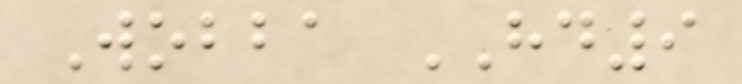Wobba HD9
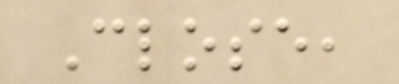Close,
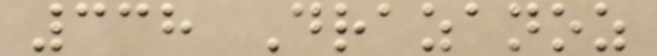338 Drazanoz
